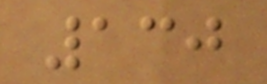130
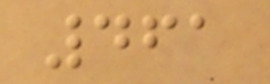461
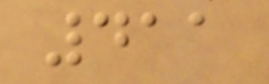411
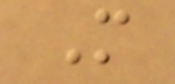M
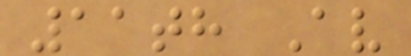11th Av
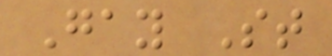Gay St
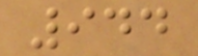944
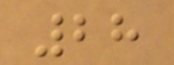28
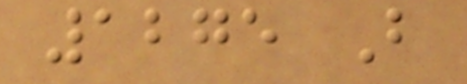1275 B
